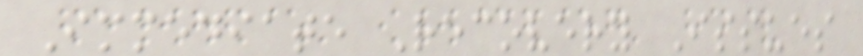Immediate Recovery Issues
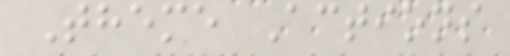Theme Actions
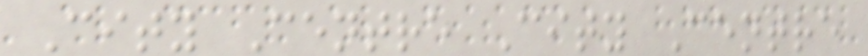City Centre City Centre
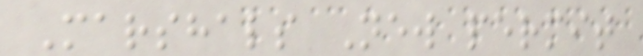Marshals New permit
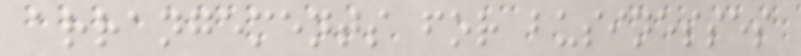arrangements for businesses
